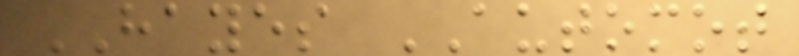HAYES AUTOMOT
